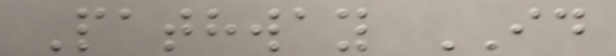Pathway ID
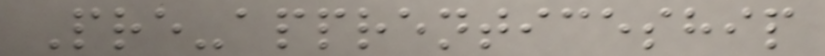Pre-apprenticeship
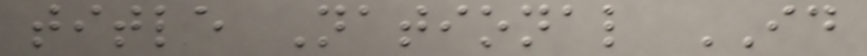title National ID
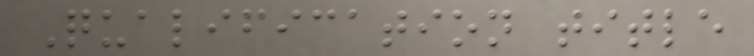Qualification title
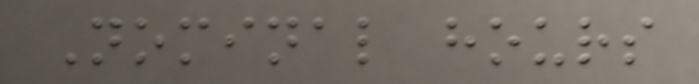Nominal hours
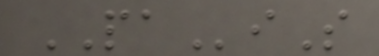PAiS
